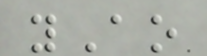yAo
